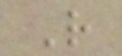R
